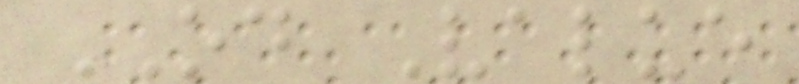OD Value
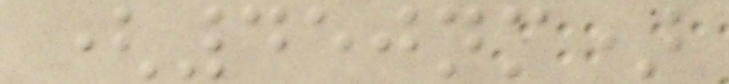(450nm)
